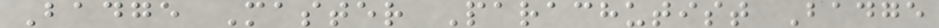Badge Master Parachutist Badge
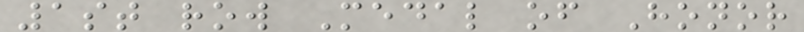1st row Medal of Honor
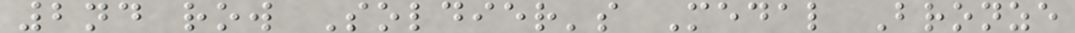2nd row Soldier's Medal Bronze
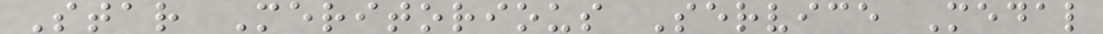Star Meritorious Service Medal
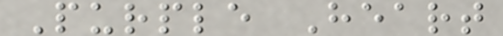Purple Heart
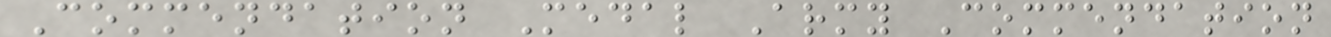Commendation Medal Army Commendation
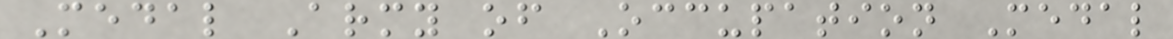Medal Army of Occupation Medal
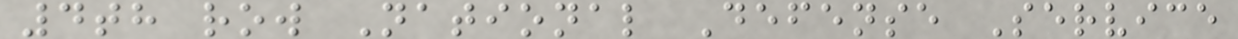4th row National Defense Service
